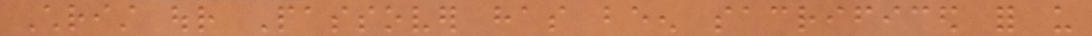Christ our Passover has been sacrificed for us
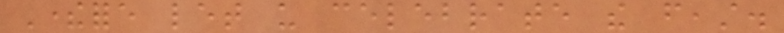Therefore let us celebrate the feast.
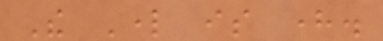The Lord is here.
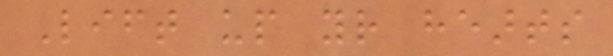Lift up your hearts
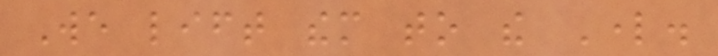We lift them to the Lord.
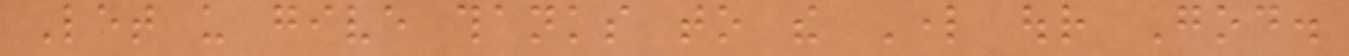Let us give thanks to the Lord our God.
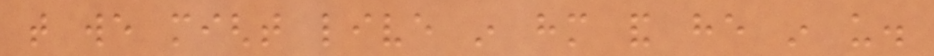that we might live in him and he in us.
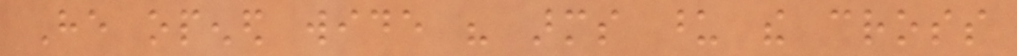He opened wide his arms upon the cross
